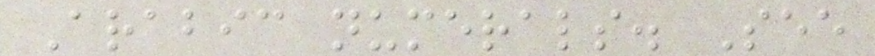Arabic numerals. See
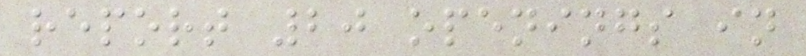report 20 openings in
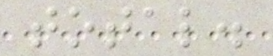total.
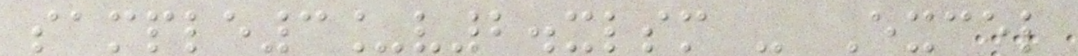sample3_v2.xlsm - Excel
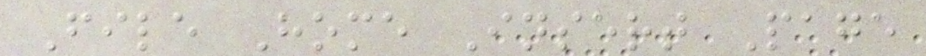File Home Insert Page
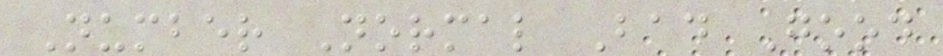Number Normal Bad Good
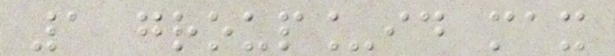1 group_id max
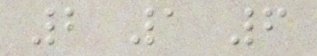2 1 6
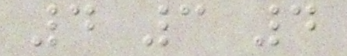4 3 4
